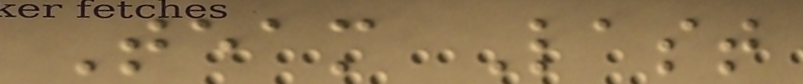Team Last
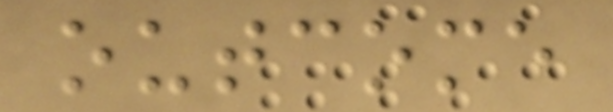outcome
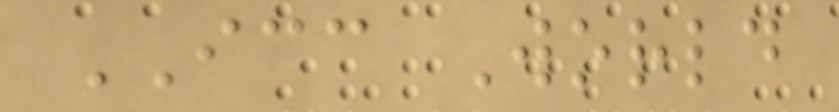ICC World
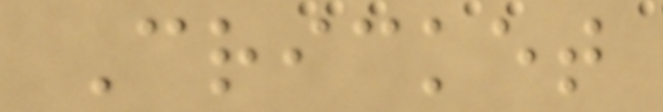Cricket
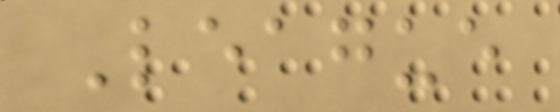League
